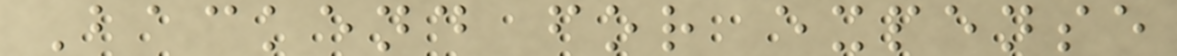Backend for expense
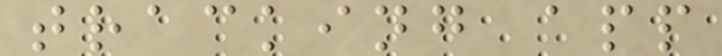tracking app
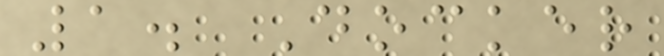1. Docker
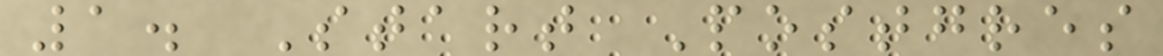1. Start Postgres
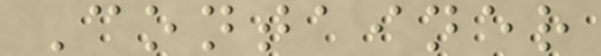Container
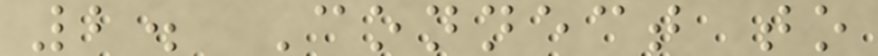2. Connect to
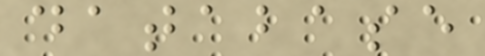database
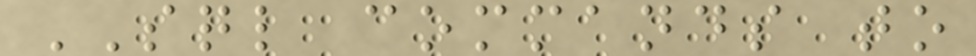SQL commands to
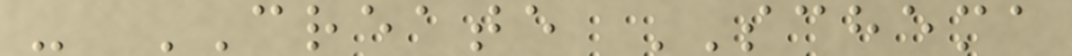- CREATE SCHEMA
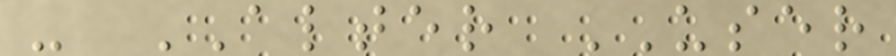- ALTER USER
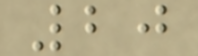20
